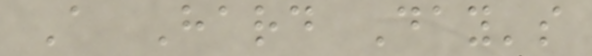A Hard Day's
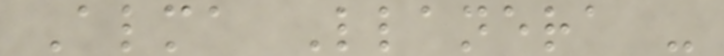Alma Llanera -
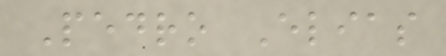Pedro Elias
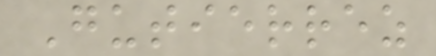Gutierrez
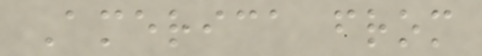America from
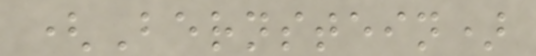(Bernstein)
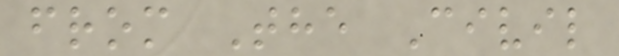from The Civil
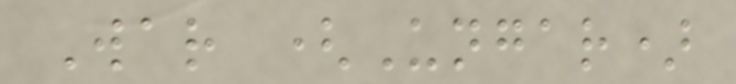War (Ungar)
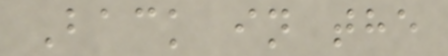Back in the
